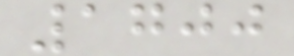1700
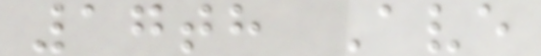17th Ave
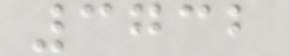3732
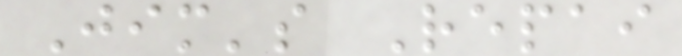Jim's Repai
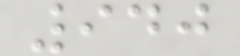940
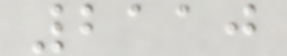2110
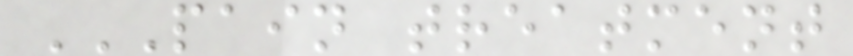PAIN TREATMENT
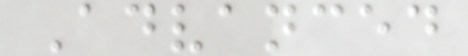Advanced
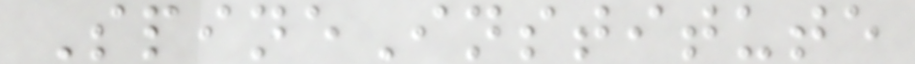SpineInstitute
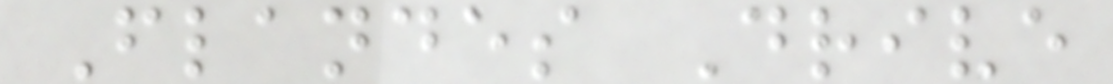Flandes Drive
